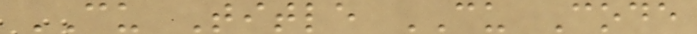CU Title CU Code
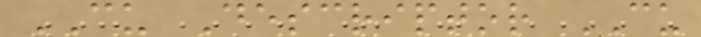CU Descriptor CU
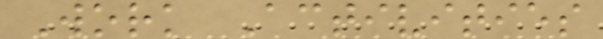Work Activities
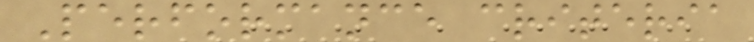Performance criteria
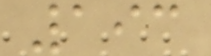193
